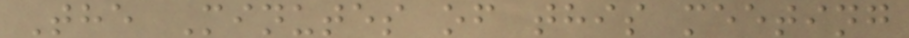The Minutes of this meeting
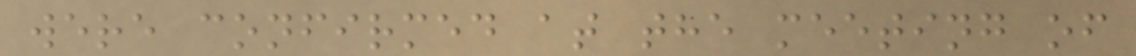were confirmed at the meeting of
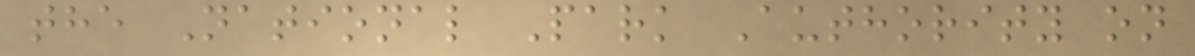the National Park Authority on
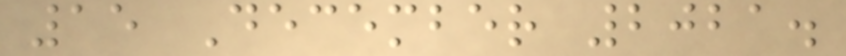15 December 2021.
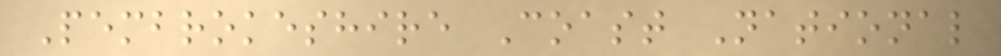Pembrokeshire Coast National
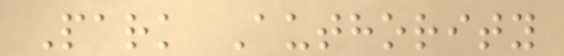Park Authority
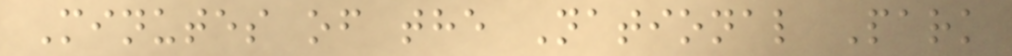Minutes of the National Park
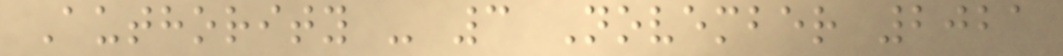Authority - 3 November 2021
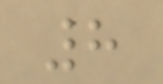8
